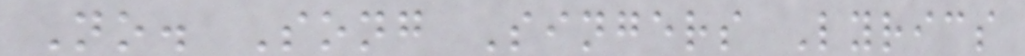No. Song Singers Lyrics
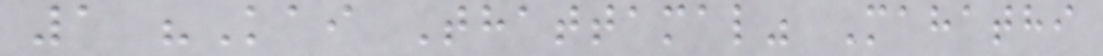1 "Kai Thattamal" Mahathi
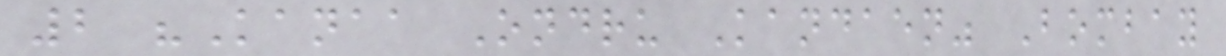2 "Kanaa Ondru Kandaen" Bombay
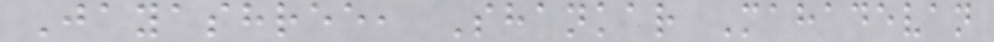Jayashree, Shankar Mahadevan
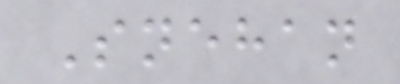Snehan
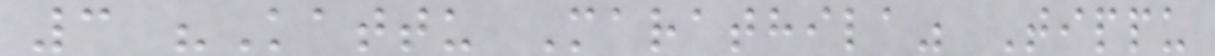3 "Kattu Marathila" Tippu
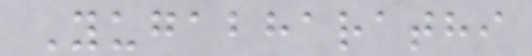Yugabharathi
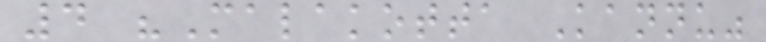4 "Malakotta Kannu"
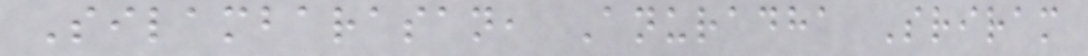Silambarasan, Anuradha Sriram
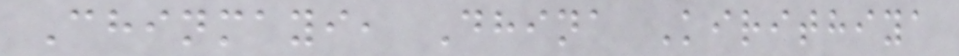Chinmayi, Dhina Kirithiya
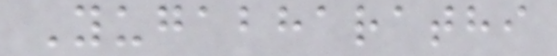Yugabharathi
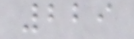229
